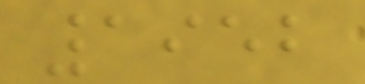1952
